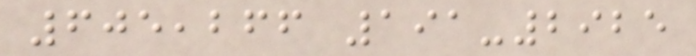605,266 191-2925
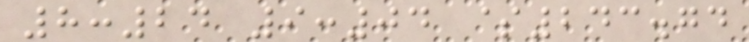8:24 9:04 $243.74
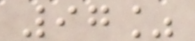97%
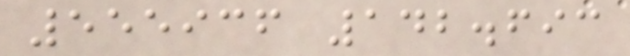555936 142.693
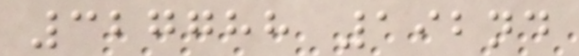327788 192nd
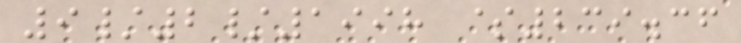9/2/1998 $239.36
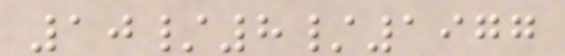10/8/1977
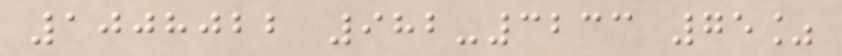1008022 982-3233 75%
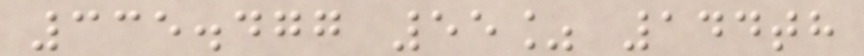335.477 55% 144th
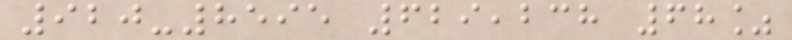920-8595 629,238 68%
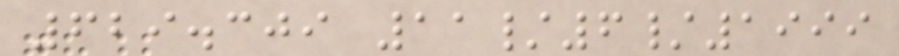629.309 11/6/1999
